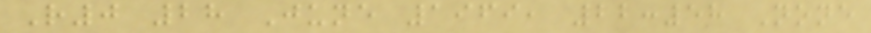R0 28 June 1969, 22:58 None
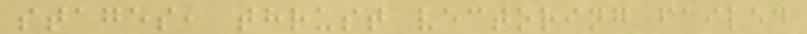stages, thrust vectoring failed
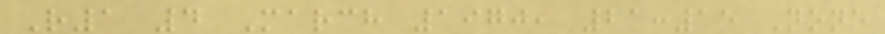R1 4 March 1970, 21:15 None
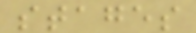stages
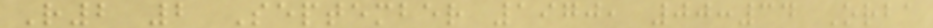R2 2 September 1970, 00:34 Orba
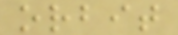orbit
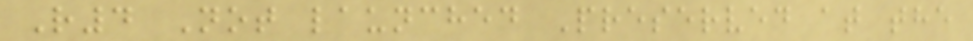R4 Not launched Preserved at the
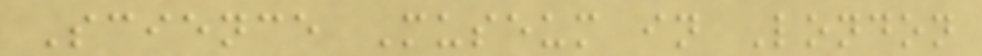Science Museum in London
